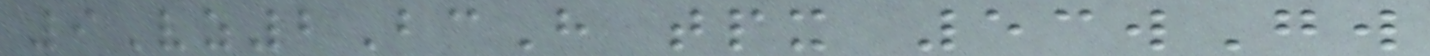9Vz2BcH tpx 53wGw
